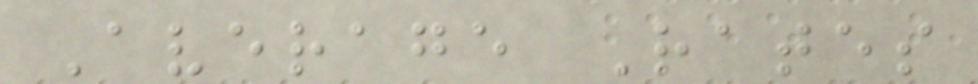Average Rates
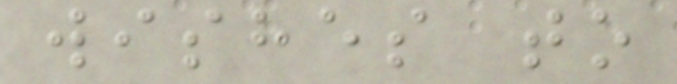wishes to
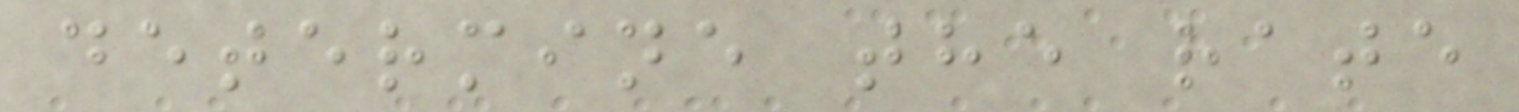determine the rate
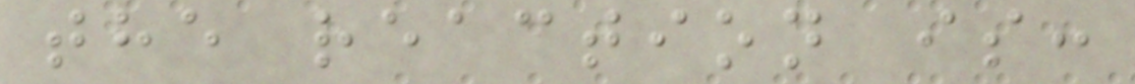the reaction is:
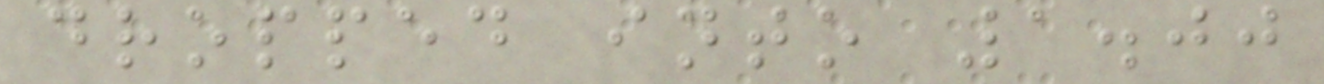dropped into 1.00
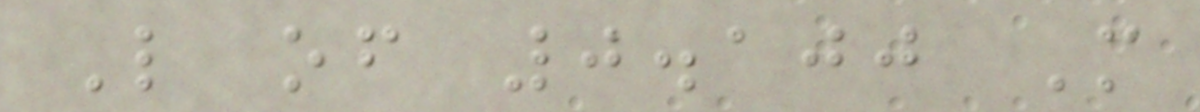L of 0.100 M
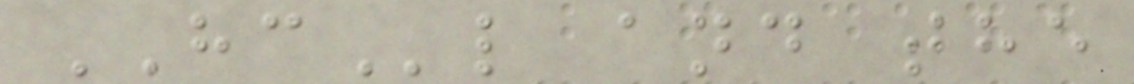HCl and the
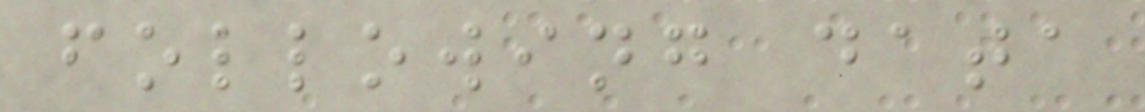following data
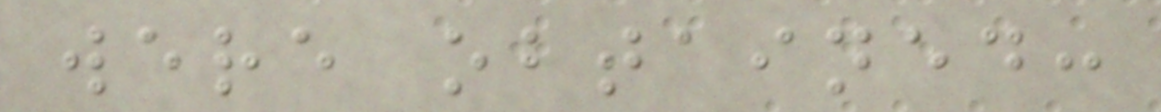were obtained:
